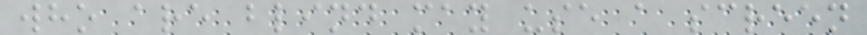who are blind may use a screen
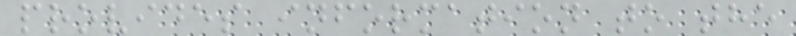provides information to the
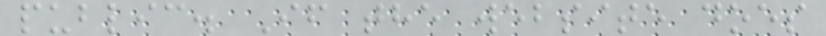public. If the website does
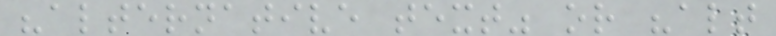"alternative text" or "alt
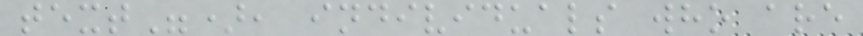text"), individuals who are
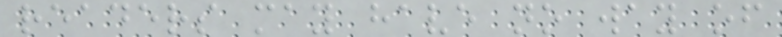readers may have no way of
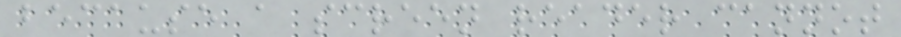because a screen reader cannot
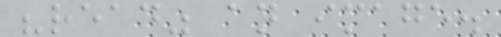"read" an image.
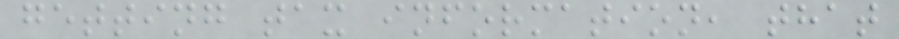getting tax information, that
